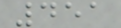451
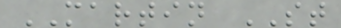MARTIN ST
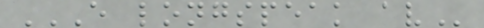E LONGSPEAK AV
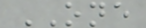ONE
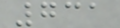731
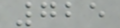725
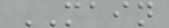MAIN
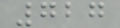727
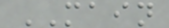MAIN
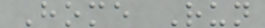Home Run
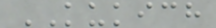KUKICH
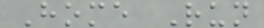Home Run
